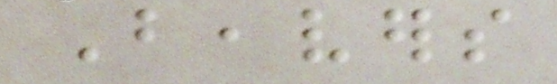Beavers
